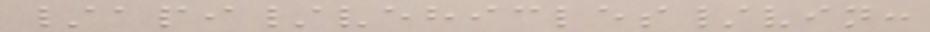/api/vehicles/vin:
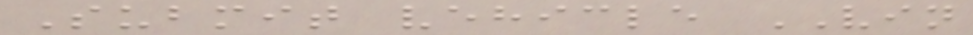Submit vehicle VIN
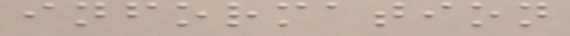information
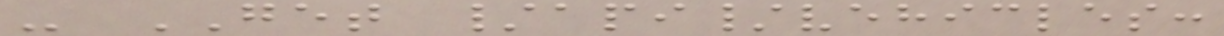- GET /api/vehicles:
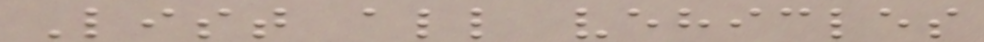List all vehicles
